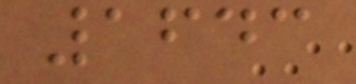1643
